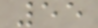55
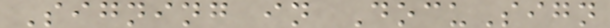Signing in DocuSign
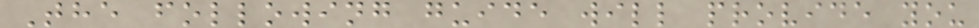The following guide will provide you
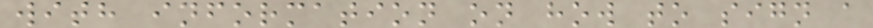with information on how to sign a
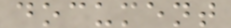document
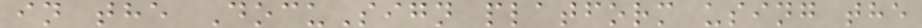in the DocuSign platform using the
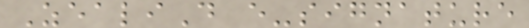ZealiD e-signature
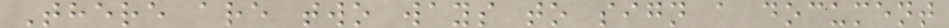There are two ways to sign a document
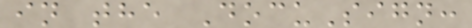in the DocuSign:
